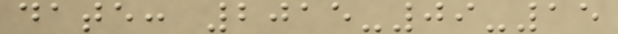date: 2015-09-15
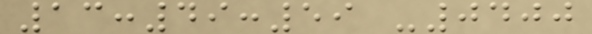13:49:59 -0400
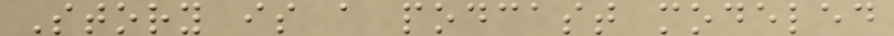Story is a podcast modeled
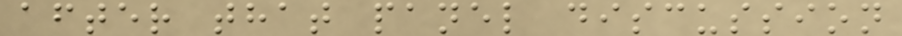after that panel discussion
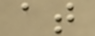at
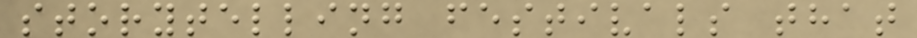storytelling festivals that
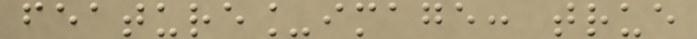feature_image: true
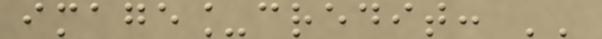image_credit: ''
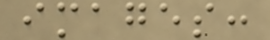images:
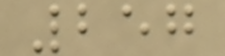257
